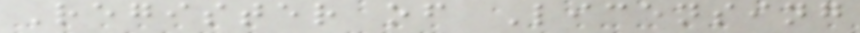Register of Licensing
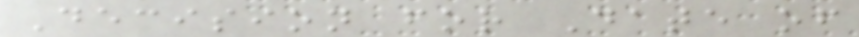Decision for Date of
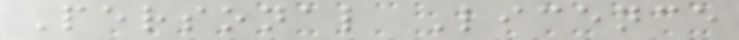Personal Licence
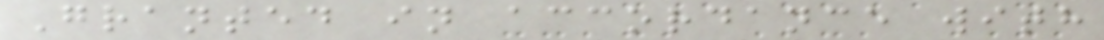Granted in accordance with
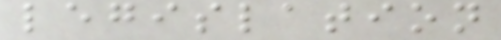legislation
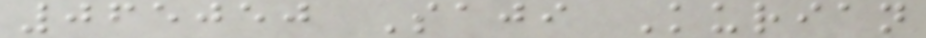065050 Saji Kurian
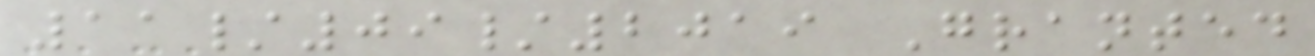11/09/2019 Granted
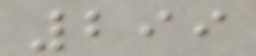299
